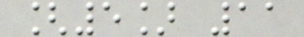[5] 11
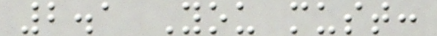2.1 You must:
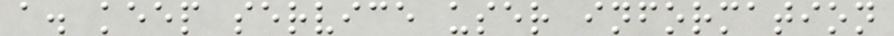a. keep service user information
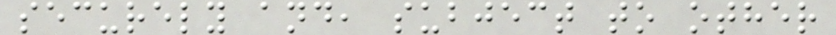securely and, subject to other
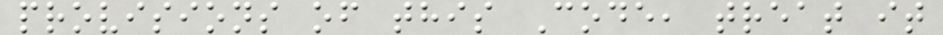provisions of this Code, treat it
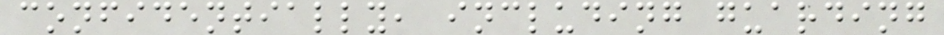confidentially, including guarding
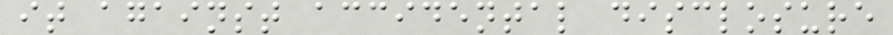it against accidental disclosure
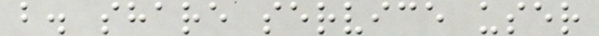b. share service user
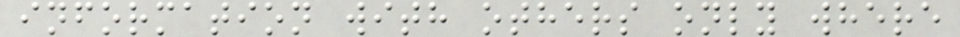information with others only where
